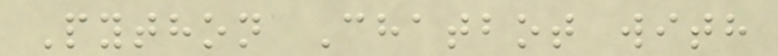Python Chatbot with
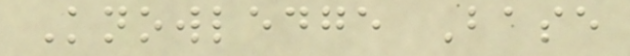Knowledge Base
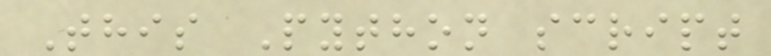This Python script
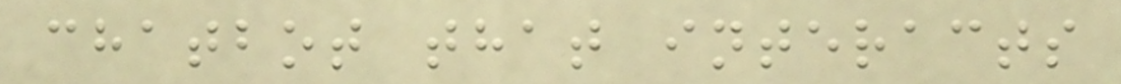chatbot that interacts
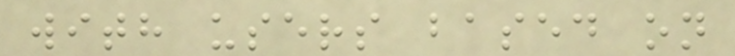with users based on
